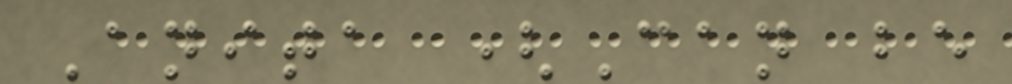Anita (Can be
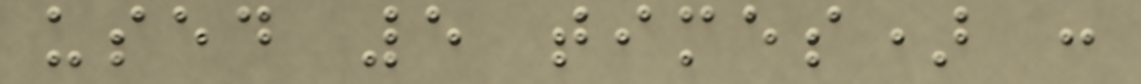used 5 times) :
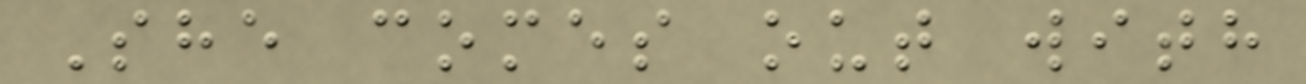She comes out with
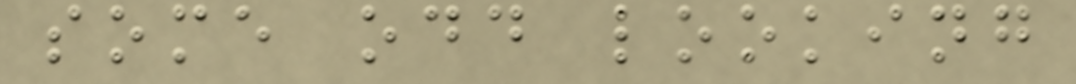some odd looking
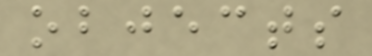objects
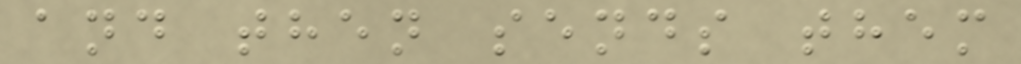and then sends them
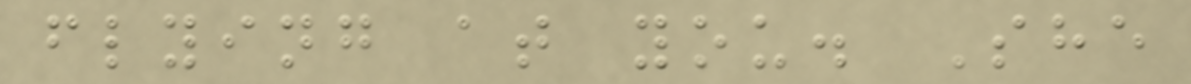flying at you. She
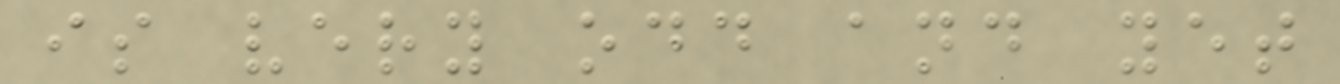is very odd and yet
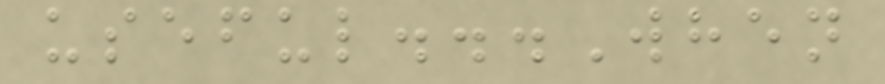useful...When
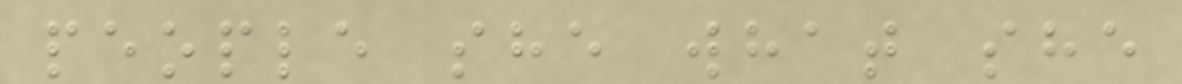people she what she
